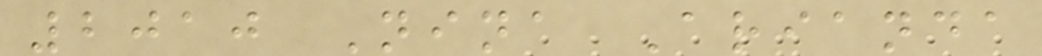2010 Nina Arianda
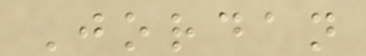Jordan
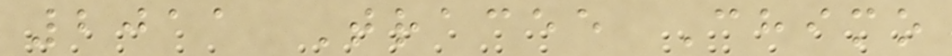2011 Tracee Chimo
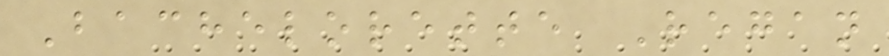Bachelorette Regan
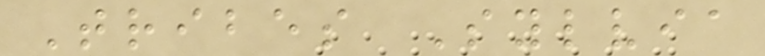Tribes Sylvia
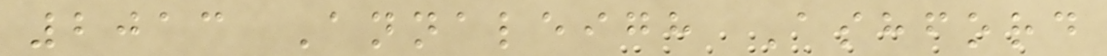2013 Annaleigh Ashford
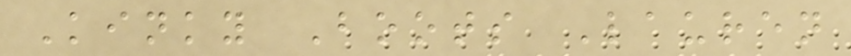Kinky Boots Lauren
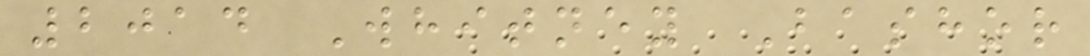2014 Whitney Bashor
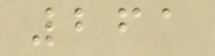261
